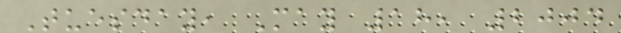Tuesday, May 18, 2004
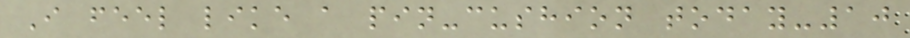I feel like a pin-cushion today-10
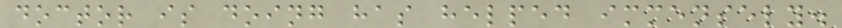doctor is doing has helped immensely.
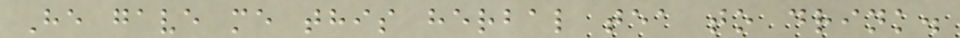He gave me this herbal tea to drink.
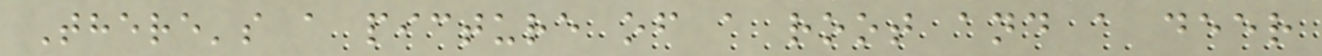There's a picture of a root and a deer
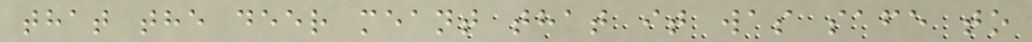that the deer meant that it was safe to
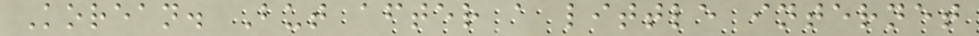Korean. But after a little internet
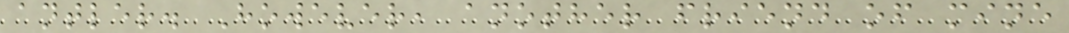antler. However, another friend of mine
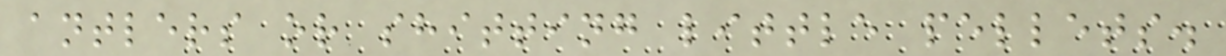antlers or shitting little pellets.
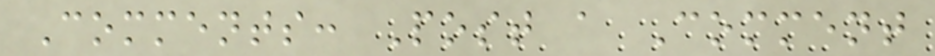Comments: Post a Comment
